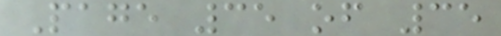Page 35 of 35
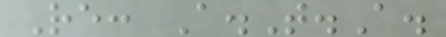Re: A.T.A.
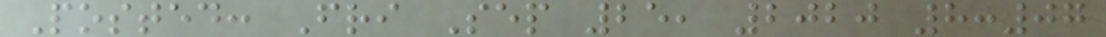Posted: Fri Sep 25, 2020 8:07
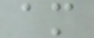am
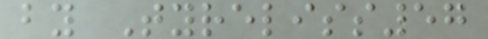by Tyreliss57
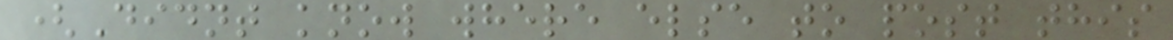(Didnt know where else to post this
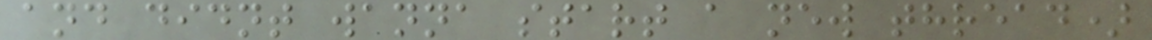and didnt wanna start a new thread)
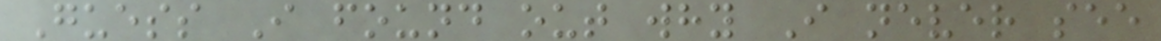Guess I found out why I never see
